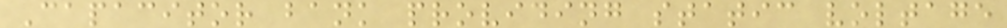Capacitor bank providing static voltage
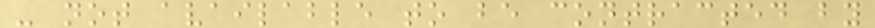- not available to be contracted by
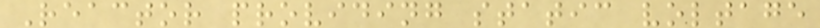Reactor providing static voltage
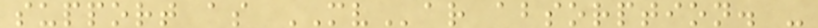support as MVar absorption. -
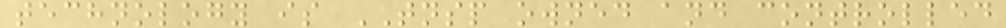technology is TNSP owned and controlled
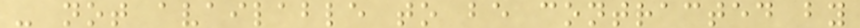- not available to be contracted by
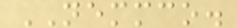NEMMCO.
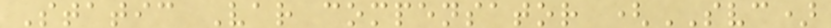Static Var compensator (SVC)
